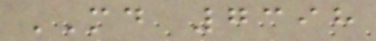MD 7398
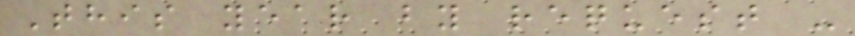This year by request -
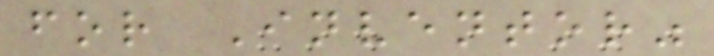for Inventor"
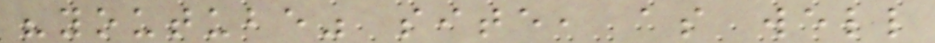"youtube" site, as well
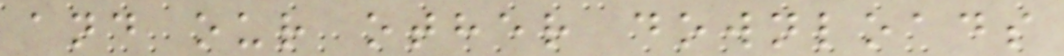and our other downloads
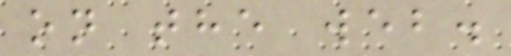on the web.
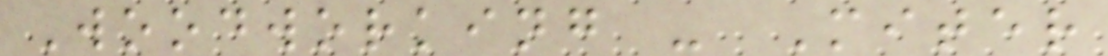Woodworking - Miter
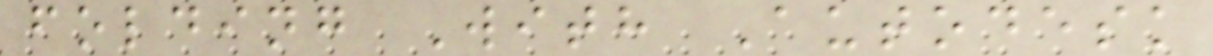folding With Autodesk
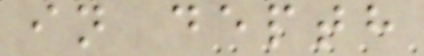in depth
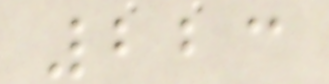223
